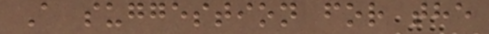A suggestion for the
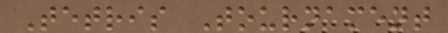Tetris Tournament
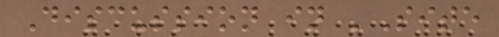Discussion in 'Site
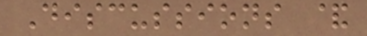Discussions &
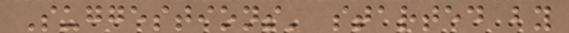Suggestions' started by
